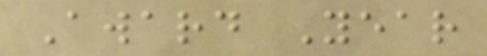Award Year
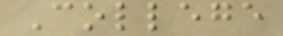College
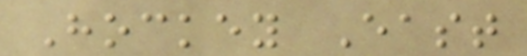Hockey East
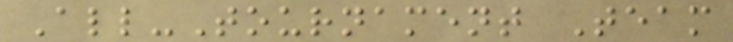All-Tournament Team
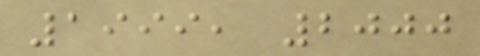1999, 2000
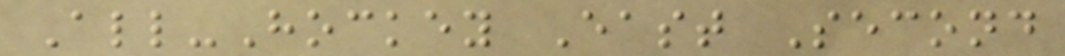All-Hockey East Second
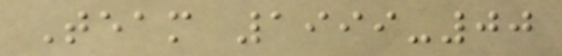Team 1999-00
